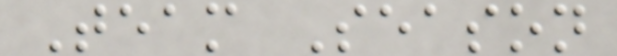Team Season
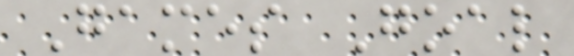Games Goal
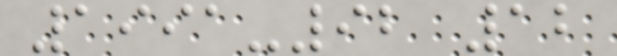1991-92 12
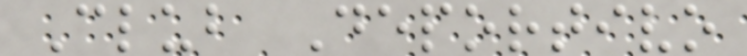Club Deportivo
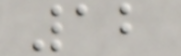12
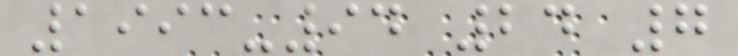1993-94 24 7
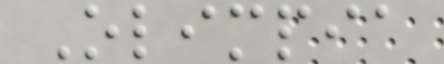Olimpia
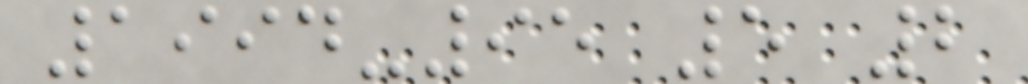1994-95 5 2
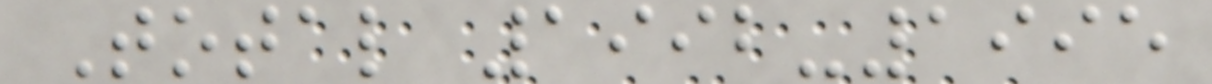Total 1992-1995
